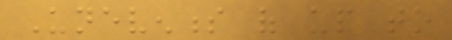Unevenness of up to
